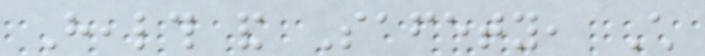Health and Safety, Child
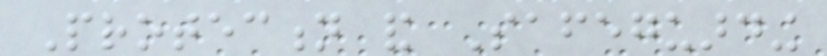Protection and Safeguarding
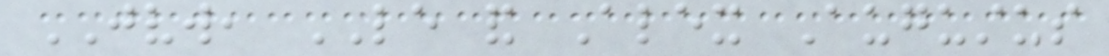JVW, LE and Alex Augustus
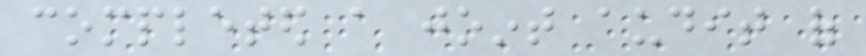completed a joint audit of
